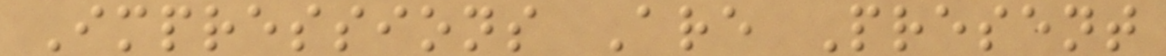Impressions Are Present
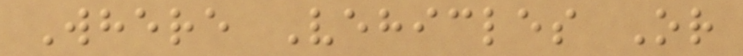Where Vehicles Or
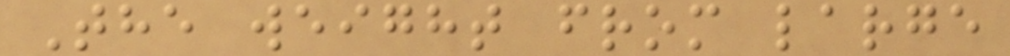The weight from large
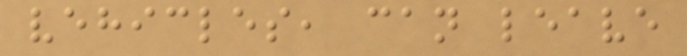vehicles, can leave
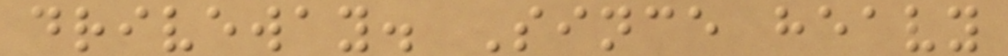driveway. Since heavy
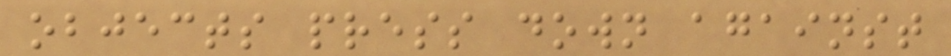objects press down against
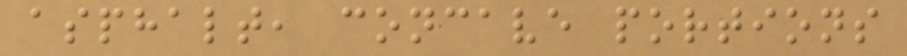asphalt, concave portions
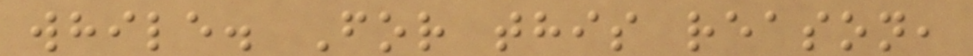while. For this reason,
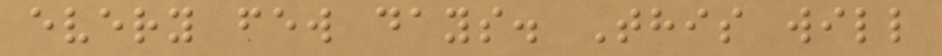every few days. This will
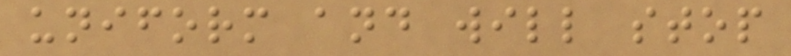uniform and will stop
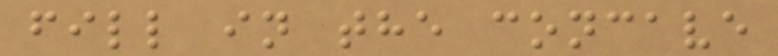fill in the concave
